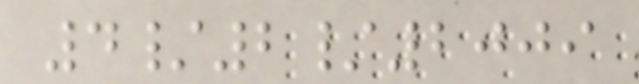4/2/2009
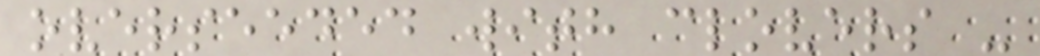overseeded with clovers -
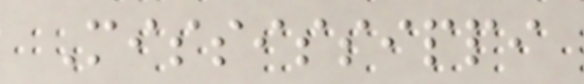Mississippi
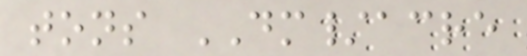tons DM/acre
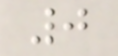0
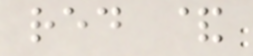red &
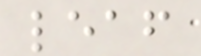leaf
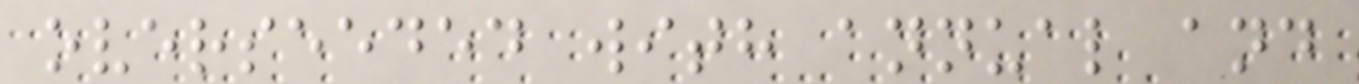overseeded with annual and
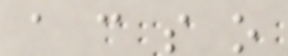a c s o
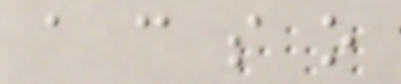a c s o
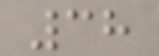38
